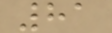81
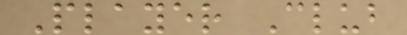Player Club
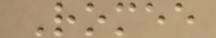Romee
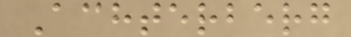Achterberg
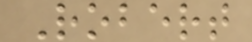Robert
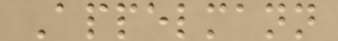Appelmann
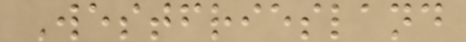Westfriesland
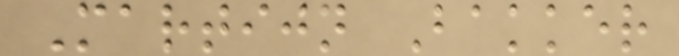Martijn Bakker
